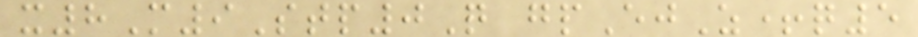x8M9Stp0Q gpEjZ+q5
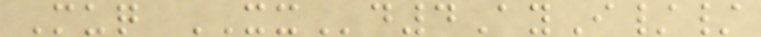Muq XXd4AyI//
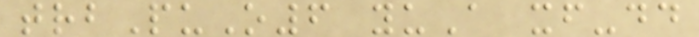trbPuO6 yuA xf-dd
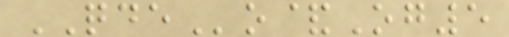QDEo&Og5
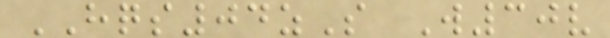HQS04zS W30v
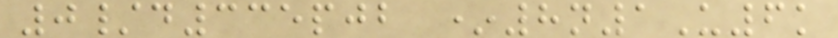0/d335pjb *8n1U6k
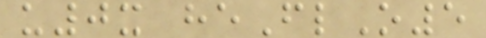u0x heFlO5
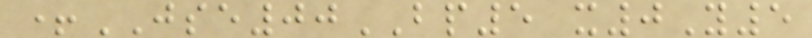+JSE00BP5 x0Y5
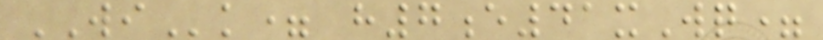WIk= h7e41xWq=
